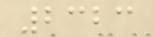2323
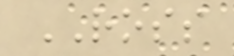ROSS
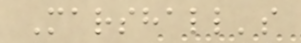Marshall's
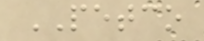PETCO
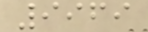9969
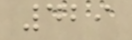429
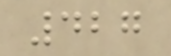427
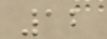12
